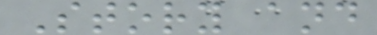Story and
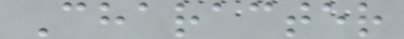Character
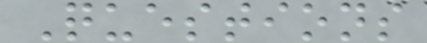Questions
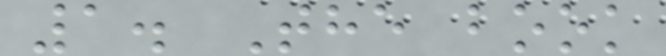1. The book
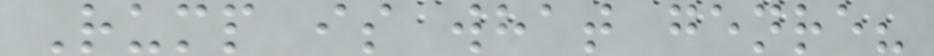Rump is what genre?
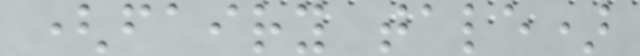(fairy tale)
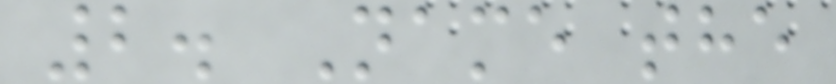2. Name the
